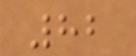82
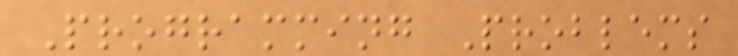Programming Problems
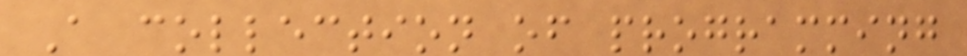A collection of programming
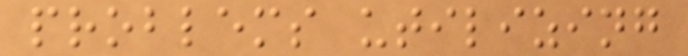problems utilizing
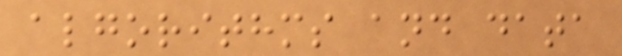algorithms and data
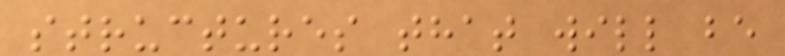structures that will be
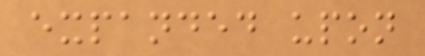expanded upon
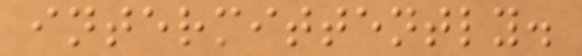intermittently.
